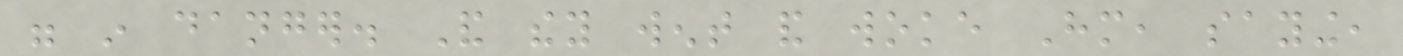were in danger. And they went and woke Him, saying,
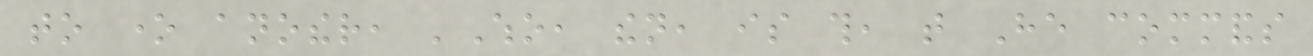to one another, 'Who, then, is this, that He commands
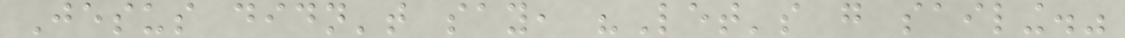Jesus didn't say, "Let's go sailing."
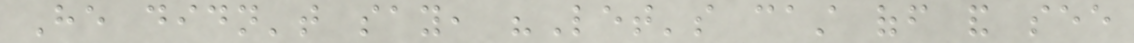He didn't say, "Let's cast off and see
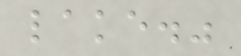lake."
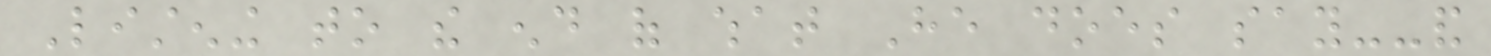Listening to the end of what He does say--and
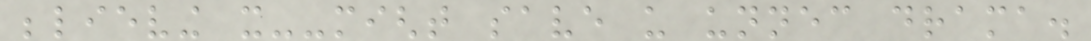believing it--might save us unnecessary drama.
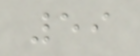59
